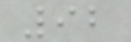92
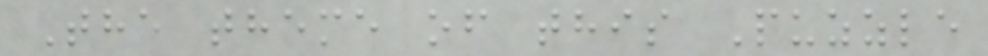The theme of this Puzzle
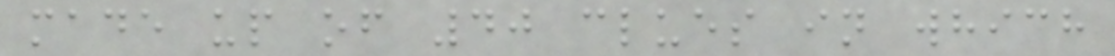made up of 40 clues in which
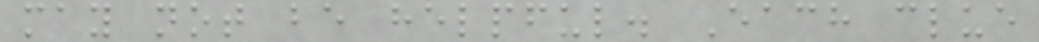may not be helpful. Each clue
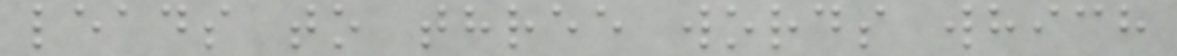leads to three words which
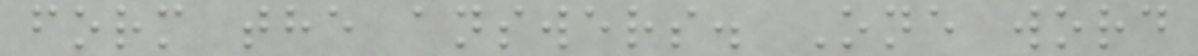form the answers. One word
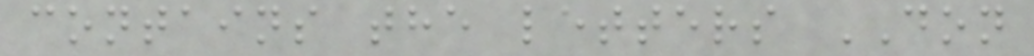contains the letters DON
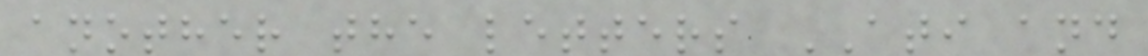another the letters ATI and
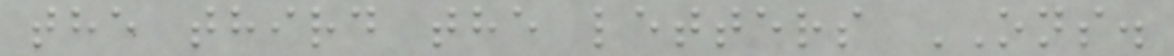the third the letters ONS.
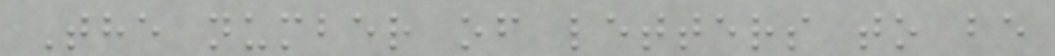The number of letters to be
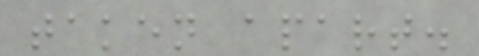taken apart.
